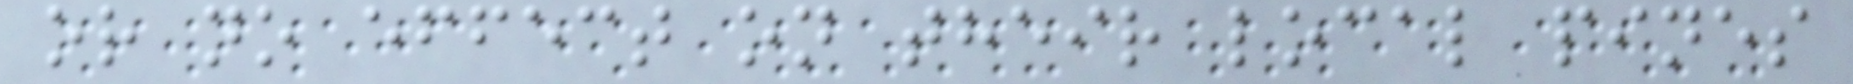or no effect on their local pines
